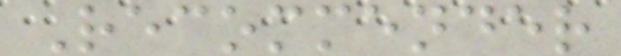Recommender
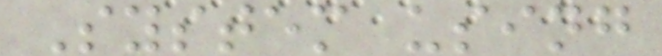System using
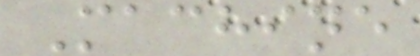Machine
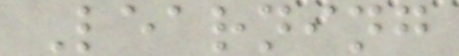Learning
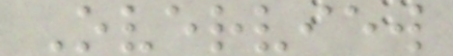Overview
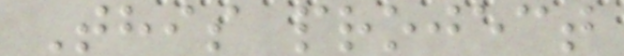This project
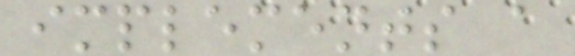implements a
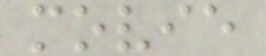movie
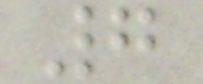7
